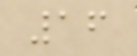16
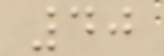40
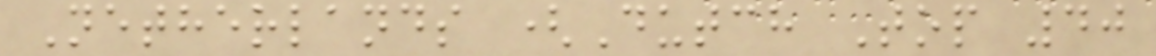Netherlands (Dutch Top 40
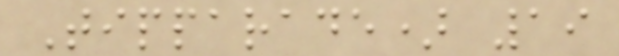Tipparade) 19
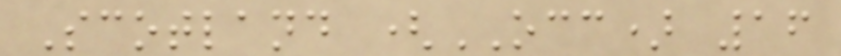Scotland (OCC) 16
